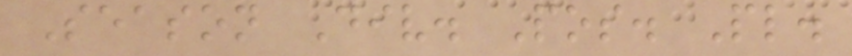Season Div. Pos. Pl.
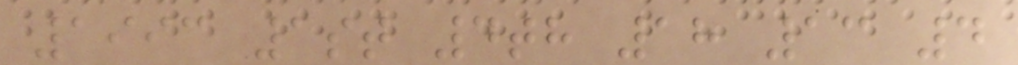1993 1st 4th 18 13 4
